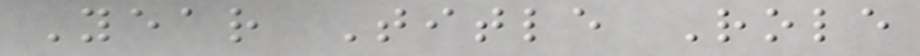Year Title Role
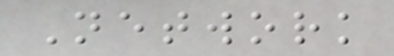Network
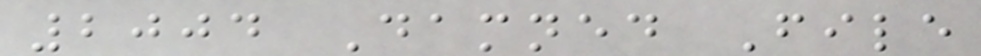2004 Damned File
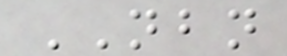NBN
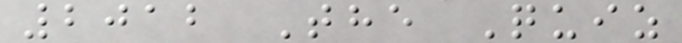2012 The Quiz
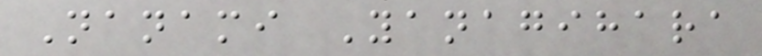Nanami Yanagihara
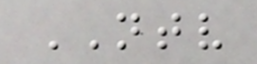NTV
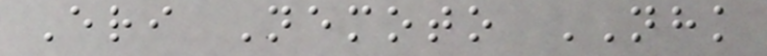Eri Nemoto NHK
